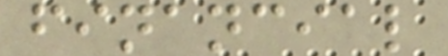financial
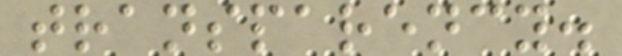transparency.
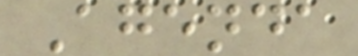Agenda
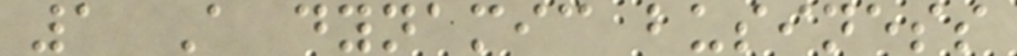1 A dynamic business
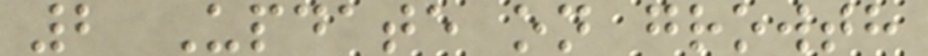2 Update on growth
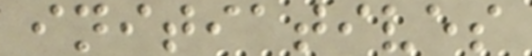initiatives
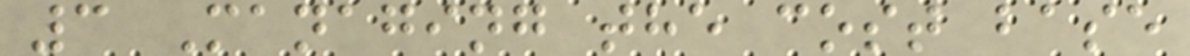3 Managing the cost base
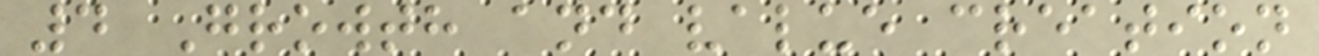4 Growth and value creation
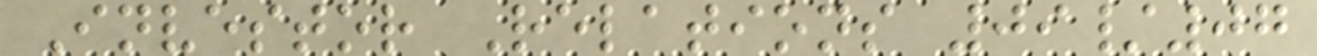Investor Relations 09/07
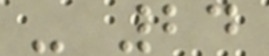- 24
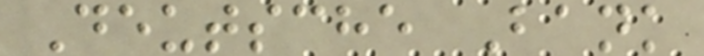Deutsche Bank
